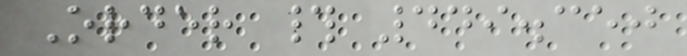Order # 449.350
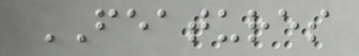FEATURES
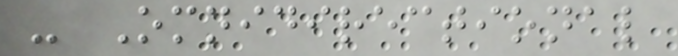- Omnidirectional
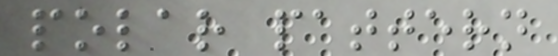polar pattern
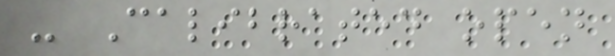- Calibrated open
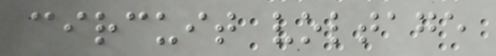circuit voltage
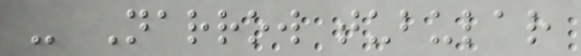- Narrow tubular
